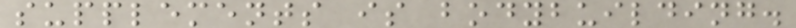supplements is bodybuilding.
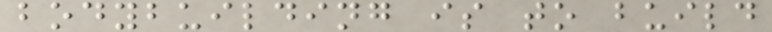bodybuilding is to build
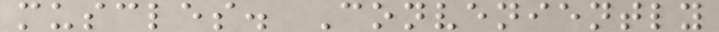muscles. Conveniently
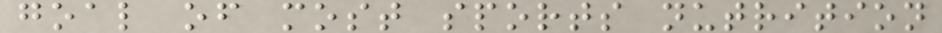goal of most sports nutrition
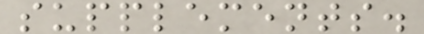supplements.
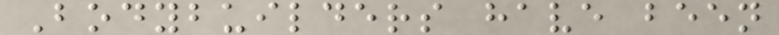Bodybuilders have been
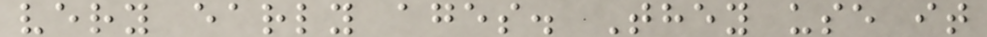very early ages. They use it
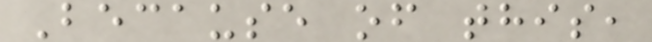Because of this,
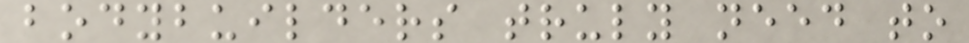bodybuilders truly need to
